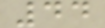44
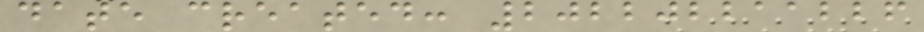date created: 202202211226
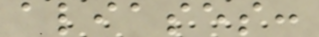aliases:
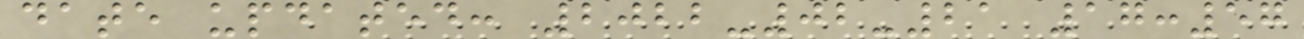date updated: 2022-02-21 17:57
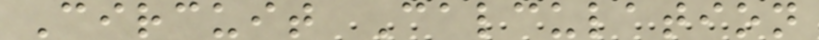Circuit Calculation
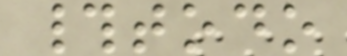#todo
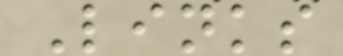Links
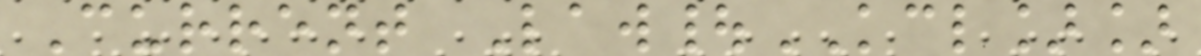Current Law|KCL]]
